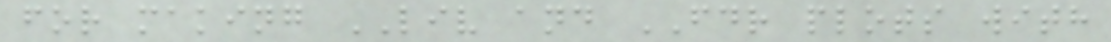for making LIV and FDR plots with
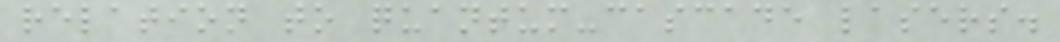relation to quantum-cascade lasers.
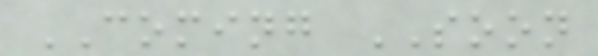COMING SOON
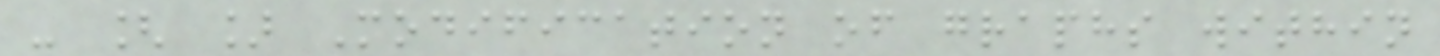- [ ] Modification of graphs within
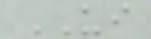UI
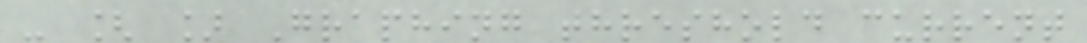- [ ] Graphing threshold current
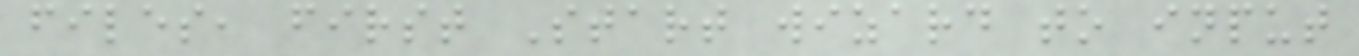files, first Start wizard to input
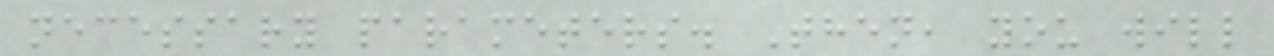necessary parameters. Then, you will
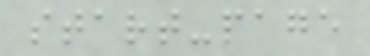start-page
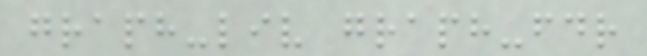graph-liv graph-fdr
